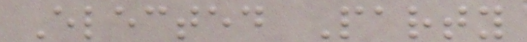Elected Party
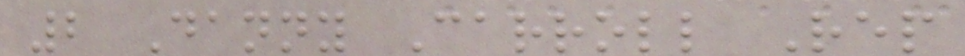2 Danny Carroll Rep
